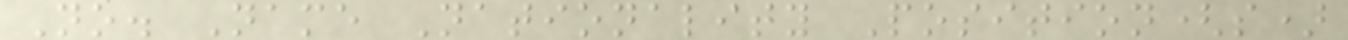No. Name Nationality Position(s)
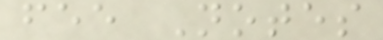fee Notes
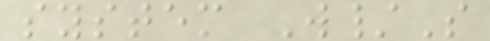system W/S
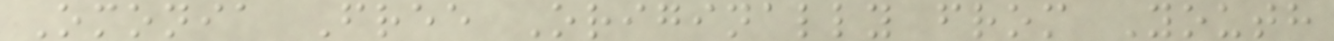Omonia Free Originally from Youth
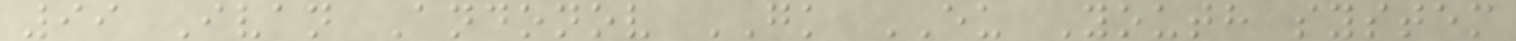99 Ivan Andonov GK EU Youth system
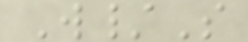W/S
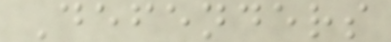Defenders
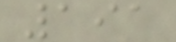191
